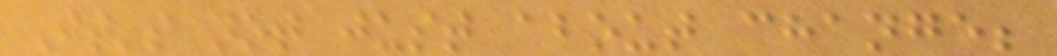It's not just about change;
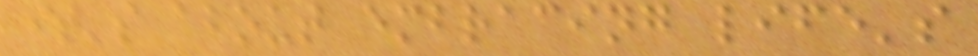it's about embracing life's
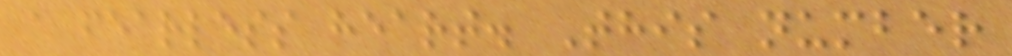a fearless heart. This number
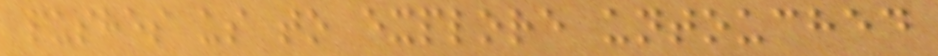pushes us to explore untouched
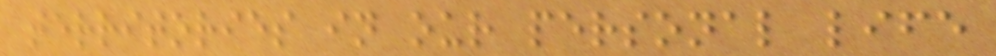territories in our personal life
